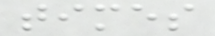times
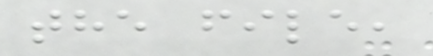the file,
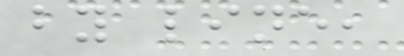by line,
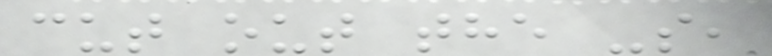cut out the -s,
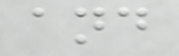and
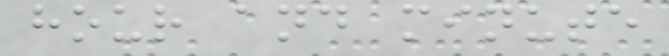hour and minute
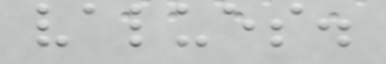values.
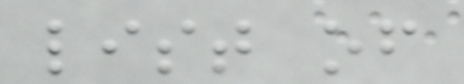list of
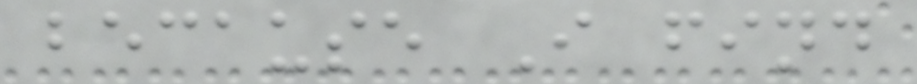because I find
